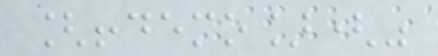[!demo]("
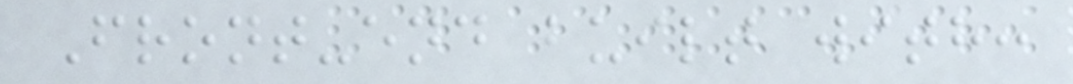Front-end built with:
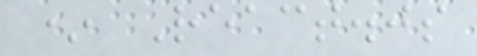* React.js
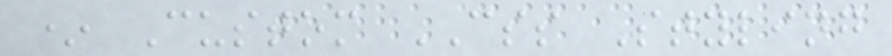* Custom CSS Styling
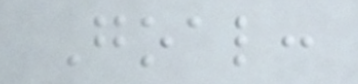Goal:
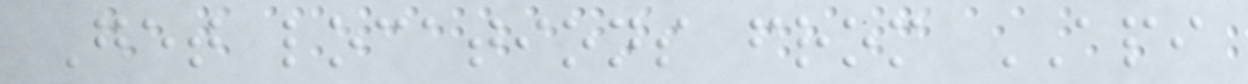Get locations from API
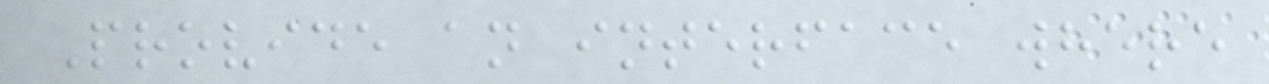Provide an interface where
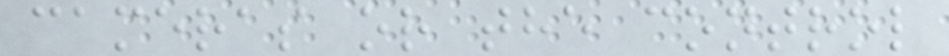cameras or the control
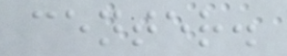center.
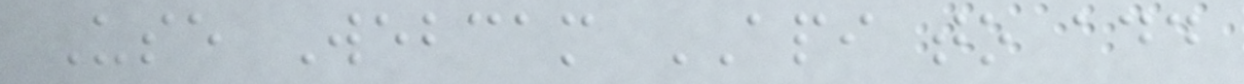Use Webcam API to add
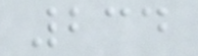234
